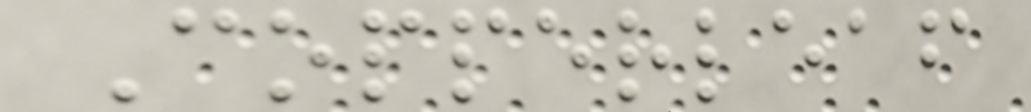Copperleaf
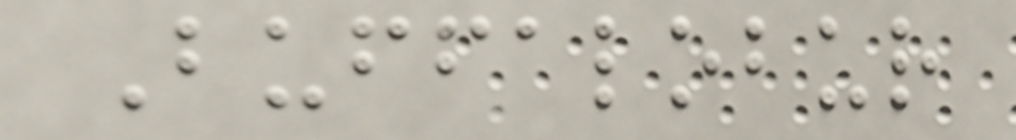Buffalobur
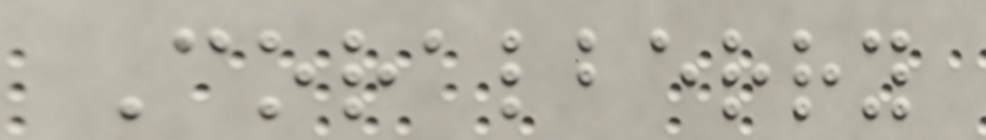Coralberry
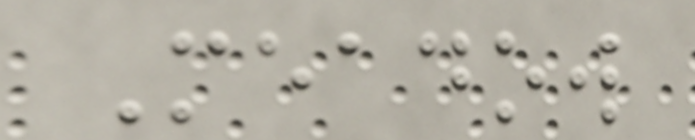Meadow
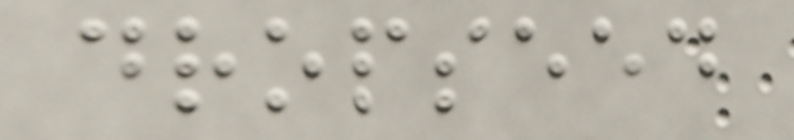dropseed
